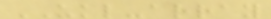UKL-array
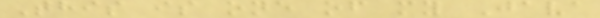This is one of my Java
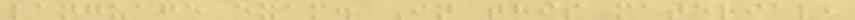language exam. In this material,
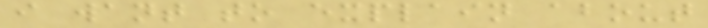i want to explain about
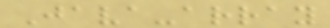Java-array
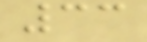33
